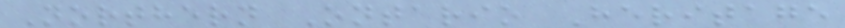Northern Ontario Heritage
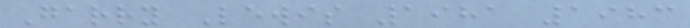Garry Lewis 1981 1983
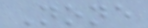None
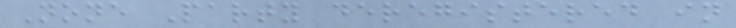None Party deregistered in
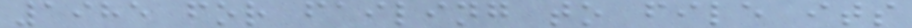1985 for failing to file its
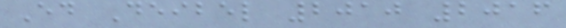Ed Deibel 2010 2016
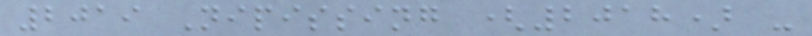2019 Nipissing (2018) -
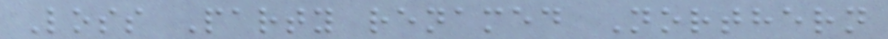Loss Party renamed Northern
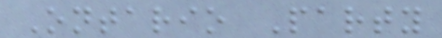Ontario Party
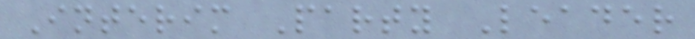Interim Party Leader
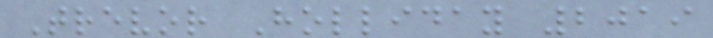Trevor Holliday 2019
